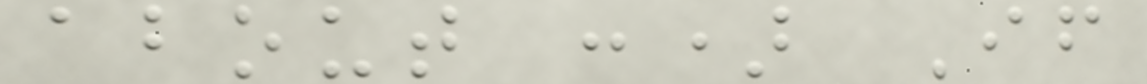about :) If
